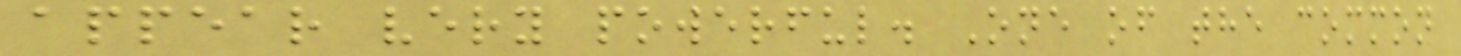appear very powerful. One of the common
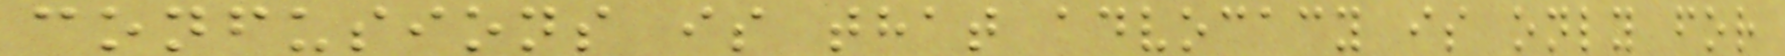confusions is that advocacy is only for
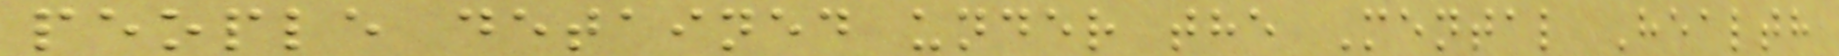people detained under the Mental Health
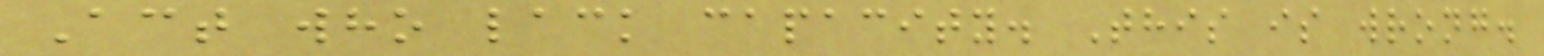Act who lack capacity. This is wrong.
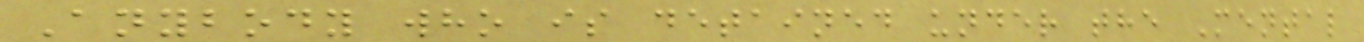Anybody who is detained under the Mental
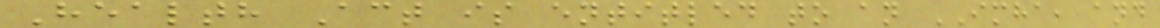Health Act is entitled to an IMHA, and
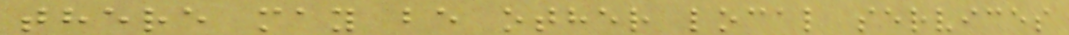there may be other local services
